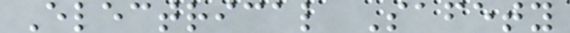Electrical Safety
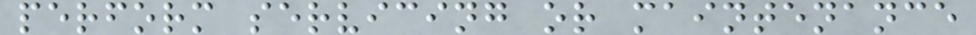perform servicing or maintenance
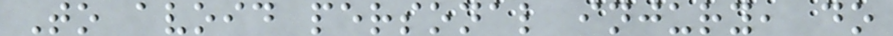To avoid personal injury, do
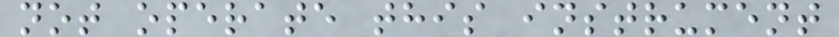not operate this instrument
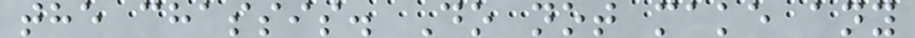the chassis. Do not make any
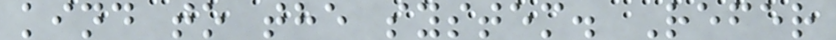kind to the system. Refer
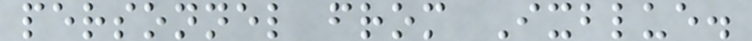personnel from Ixblue.
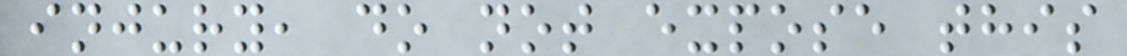injury, do not expose this
